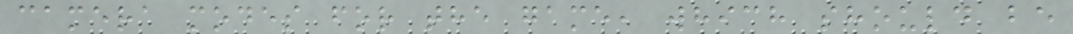camera modes for the game, which should be
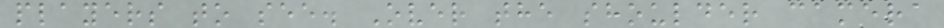players to see. Over the shoulder camera
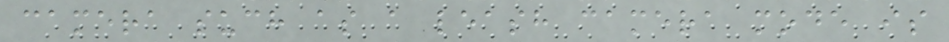camera such as a leash camera mode is
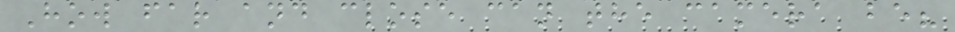How far and close can the camera be?
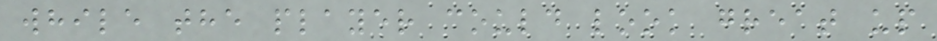while the player could look great up
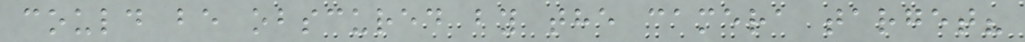could be obscured by the camera target?
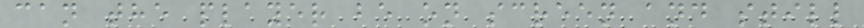can the player be on screen and still
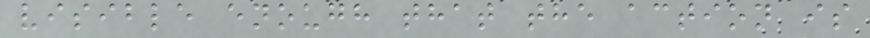visible enough that the action is
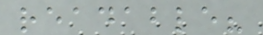readable?
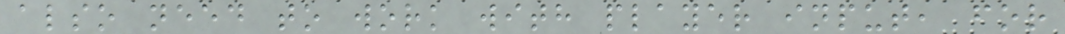also need to work with player input, for
